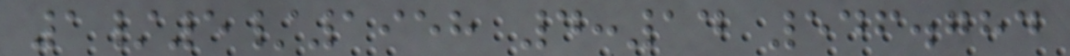1/5/1958 4:14 546.784
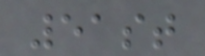51st
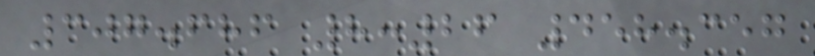307.686 8:26 458.357
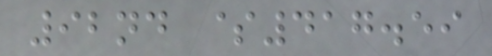92nd $417.59
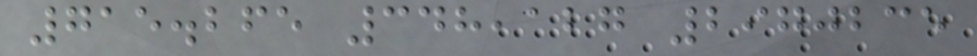715.265 348,127 2970235
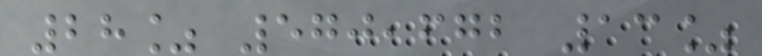28% 570,672 13%
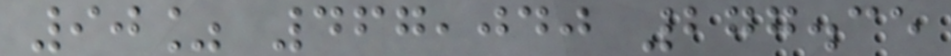90% 467,040 277.35
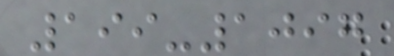199-1097
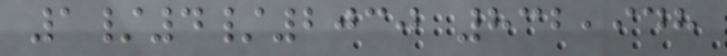1/4/2030 832,948
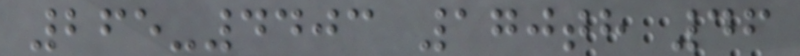265-4403 170th 46
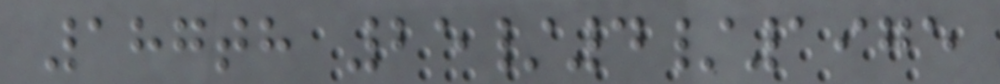187th 25/4/1975
